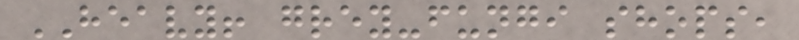HEAVY! grey-fungi shops,
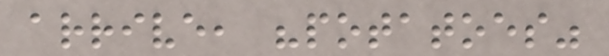arrive, "potatoes"
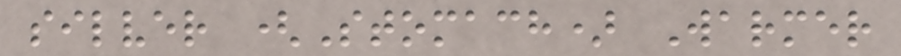silver (Stomach) Warmer
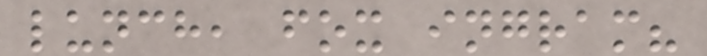lunch, fox ingram?
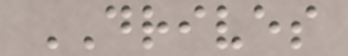DRIVES
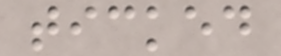ticked
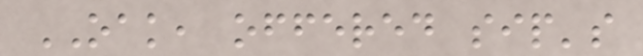OAK, offered sip's
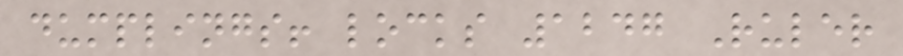dumplings! locks 1247 Ruler
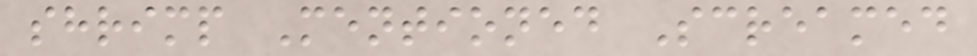shrimp Mentioned Screamed
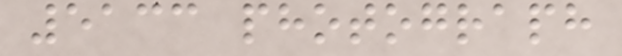5133 photograph
